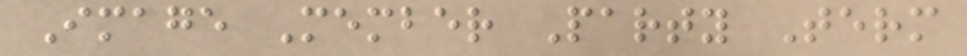Image Member Party Term
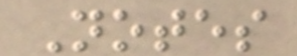Notes
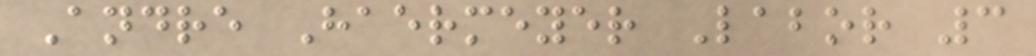Andre Haermeyer Labor 3
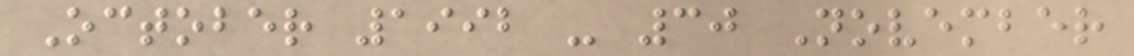October 1992 - 30 November
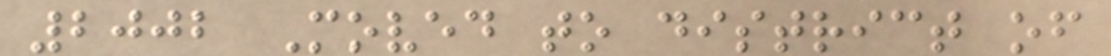2002 Moved to district of
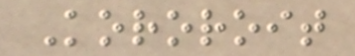Kororoit
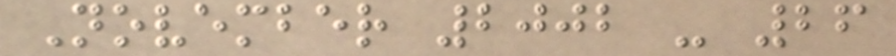November 2002 - 26
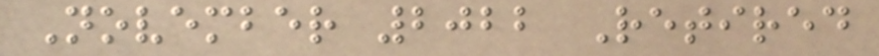November 2022 Retired
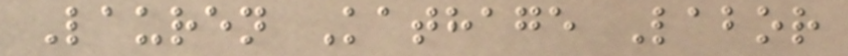Lauren Kathage Labor
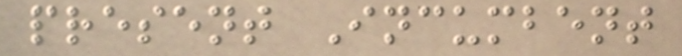present Incumbent
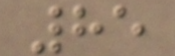85
